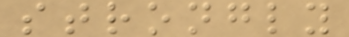strongly
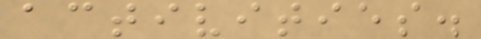activities.
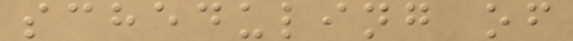scheduling of
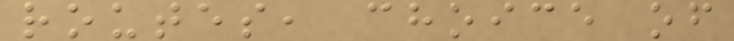routes, choice of
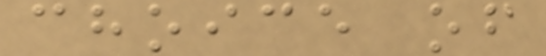choice of
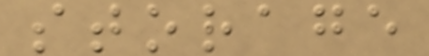storage
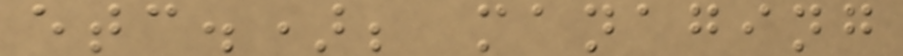etc.); managing
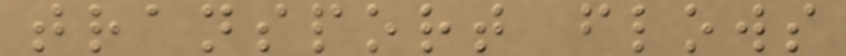transport flows
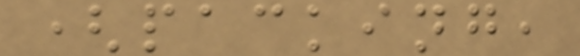(packing,
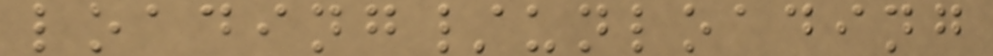loading/unloading
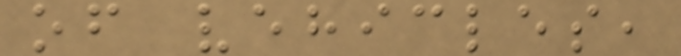of vehicles,
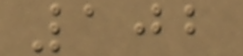102
